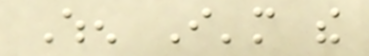When I'm the
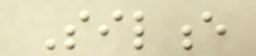Silence
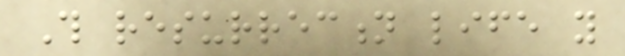This resurrection life you
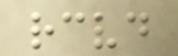received
